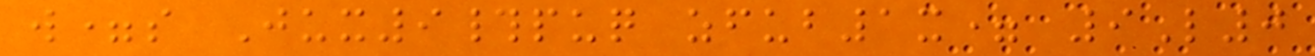w=s Jux9#puq zfub1x= 9L0
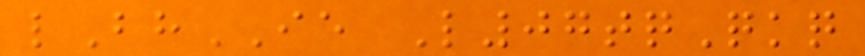lBhIE L07tqQkq
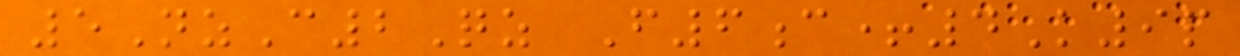5NzC2Qz F6c+4K9p
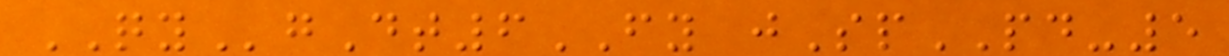QYgDt6FY jSpPD-5
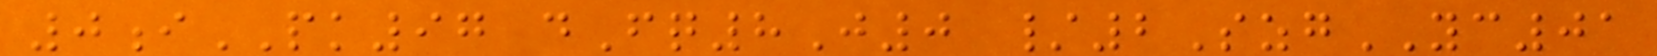0iPK97 dFq8J0 /2SzgYC01
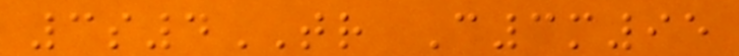3s4TR C3m95
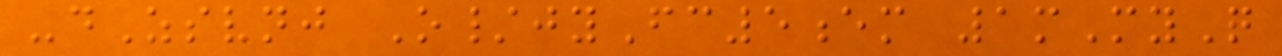-dZsvnj O/jyFc5em 1mMyQ
